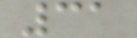31
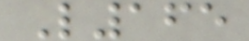L165
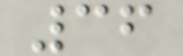36
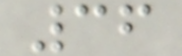36
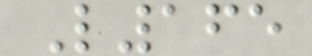L165
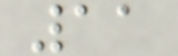11
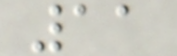11
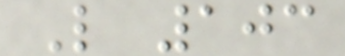L 103
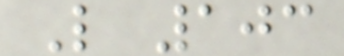L 103
